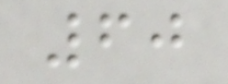60
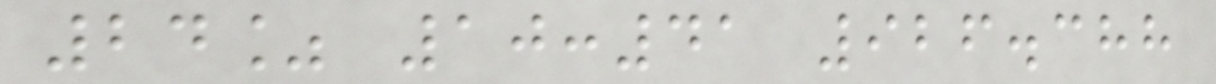24% 10:41 926.388
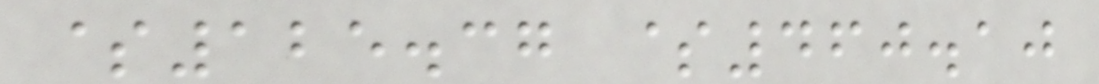$125.37 $460.10
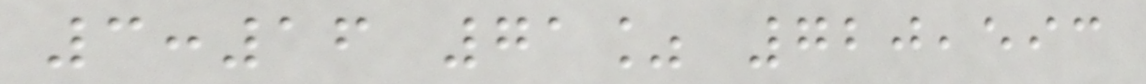3:16 71% 720,593
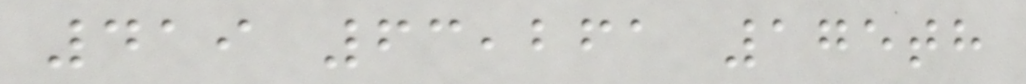419 63,261 175th
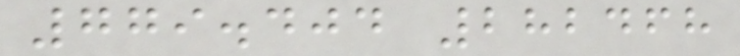779.404 282468
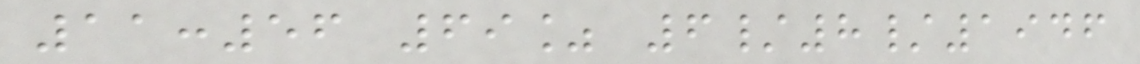11:56 69% 6/8/1946
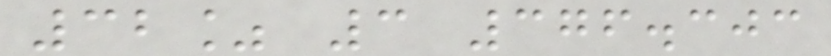32% 3 376.303
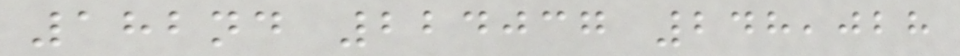182nd 224037 248,028
